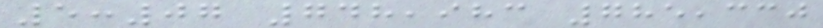5:07 748,983 785,330
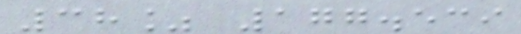38% 177.539
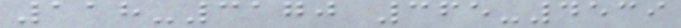118-3170 365-4539
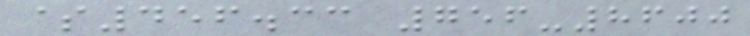$456.33 756-8600
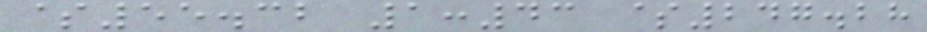$55.32 1:43 $247.28
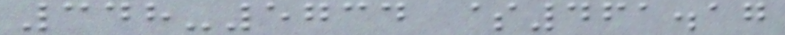348-5734 $461.17
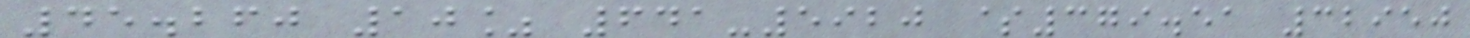45.260 10% 641-5920 $379.51 32950
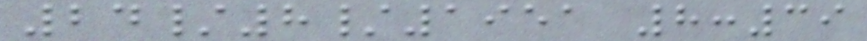24/8/1951 8:39
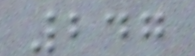247
